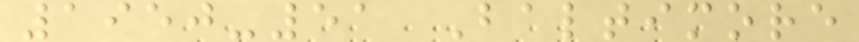1950-51 Baltimore
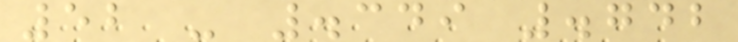52 - .349 .742
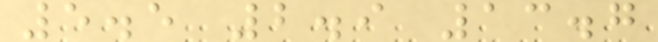5.5 2.9 13.7
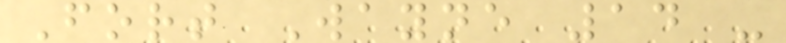Fort Wayne 14 -
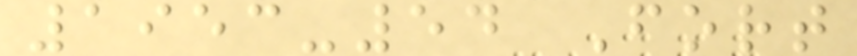1953-54 Fort
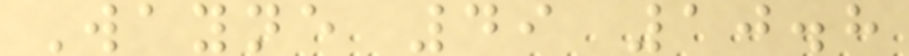Wayne 49 10.8
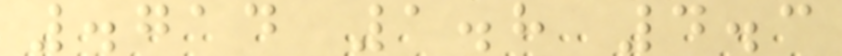.714 1.8 4.3
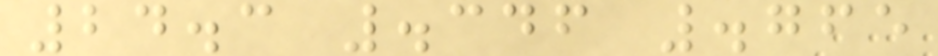24.3 .346 .765
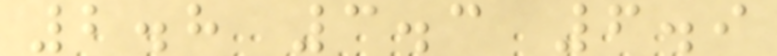2.8 3.3 6.9
